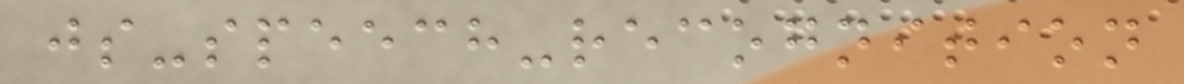js-speech-recognition
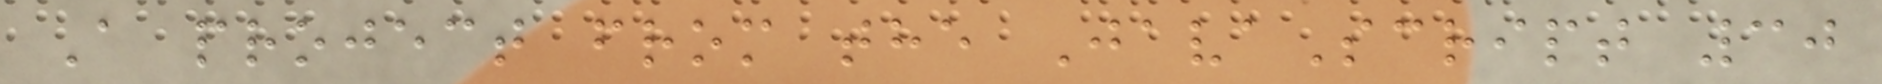A project from the JavaScript 30
